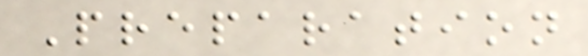Preparation
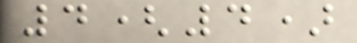4(4)
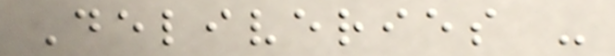Deliveries -
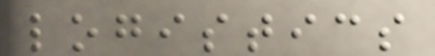logistics
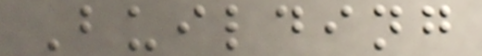Building
